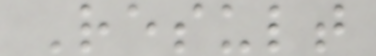Result
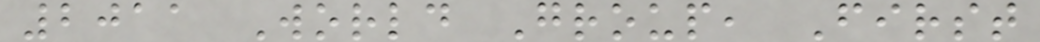2011 World Group, First
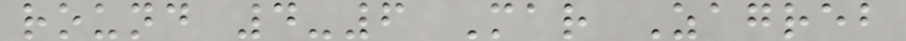round 4-6 Mar Zagreb
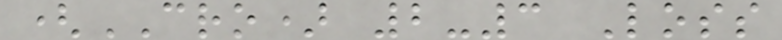(CRO) 2-3 Loss
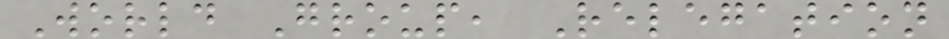World Group, Relegation
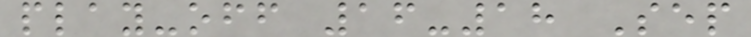play-off 16-18 Sep
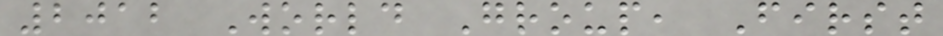2012 World Group, First
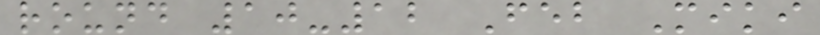round 10-12 Feb Miki
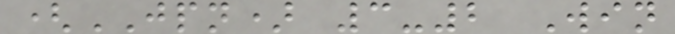(JPN) 3-2 Win
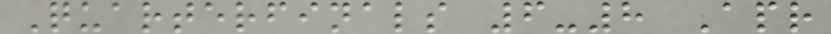Quarterfinals 6-8 Apr
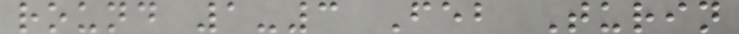round 1-3 Feb Turin
